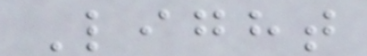Light
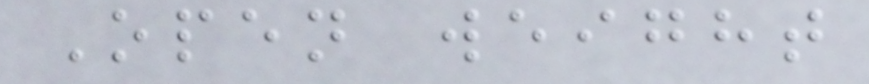Open weight
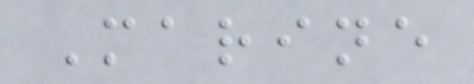Marine
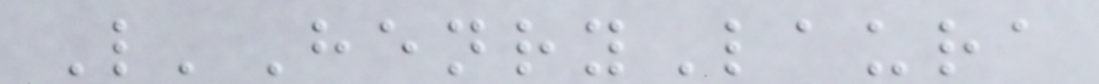L'HenryLaura
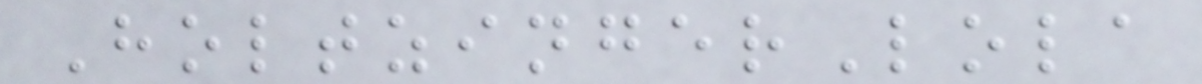HoltzingerLola
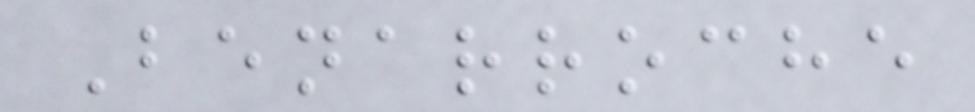Benarroche
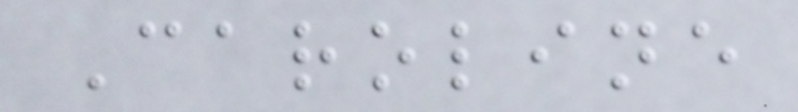Caroline
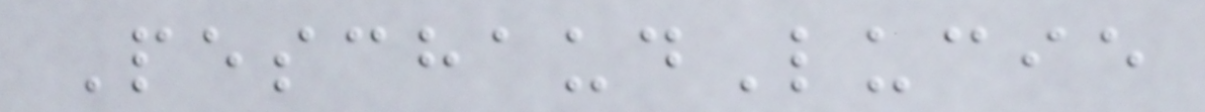PeschaudLucie
